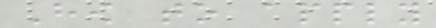How to apply
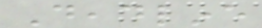Deadline
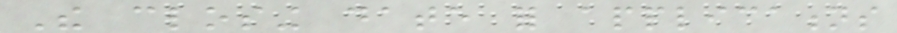The closing date for applications
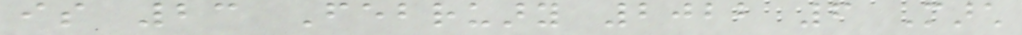is 23 February 2022 6 March
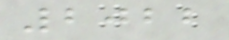2022
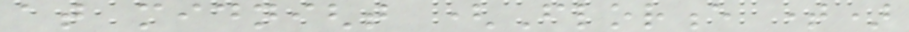at midnight (Florence time)
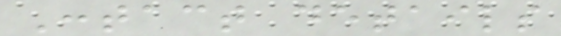Contact details
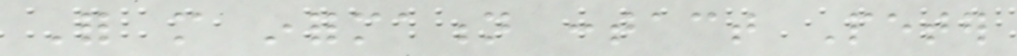For more information contact Peter
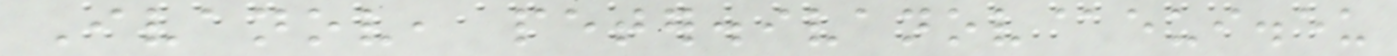Ivanov, peter.ivanov@eui.eu
